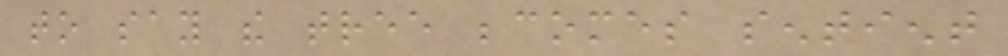to say the tree becomes sentient
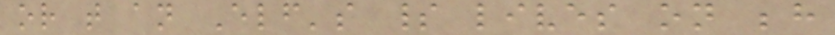or that an Elf's spirit lives on behind
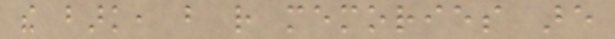the bark, but rather memories are
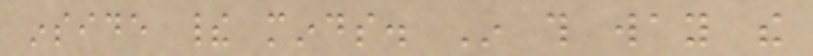inside their minds. In this way the
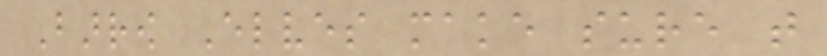Barrow Elves make sure that
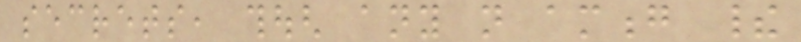secrets, though any not among their
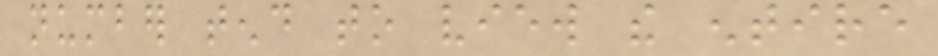number tend to view the entire
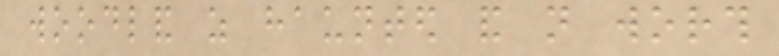woodland as haunted and not worth
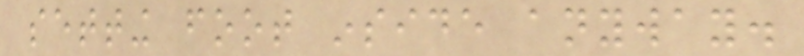setting foot inside anyway.
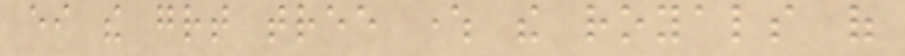either the great tree where the royals of
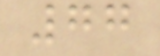77
